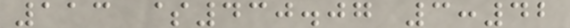113 $430.07 3:42
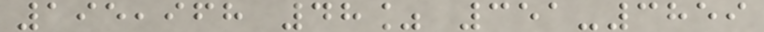195,968 48% 351-3859
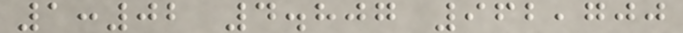1:02 4.807 962,700
